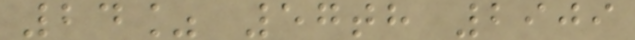24% 57th 2909
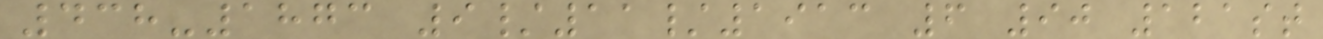438-1873 9/11/1913 6 90 121st
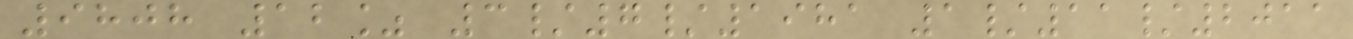9808 12% 3/7/1981 1/11/2011
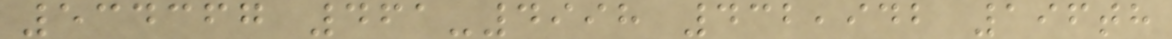534367 461-4998 432,942 196th
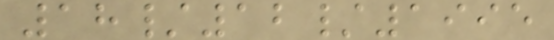18/12/1995
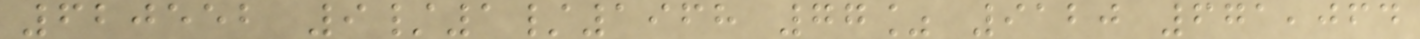620552 9/1/1968 77% 9120 671,064
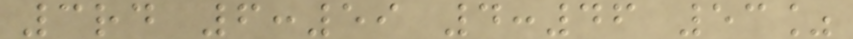3rd 6:59 4:46 53%
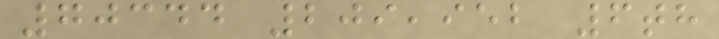70344 209,952 6th
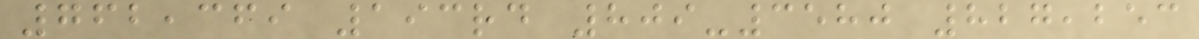762,369 193rd 809-3580 827,253
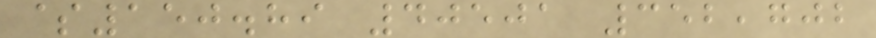$150.89 40501 352,702
